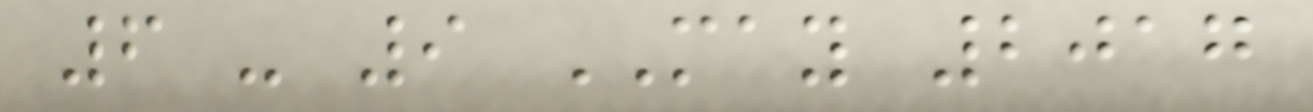6 - 9 MAY 2017
